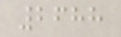2688
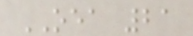OEA 21
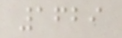1629
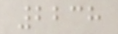2238
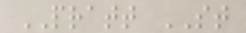PRATT ST
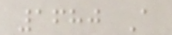1680 A
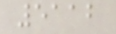5112
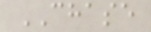CHASE
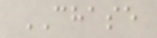CHASE
